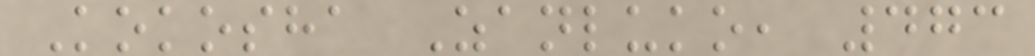Kokosha Zanluko, 473
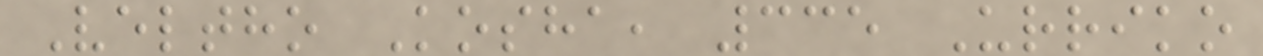Veltho Kosha, 335 Urriko
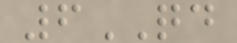6QD
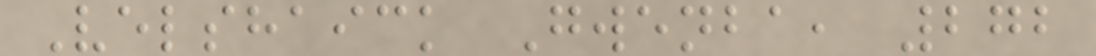Velshaick Gwenba, 272
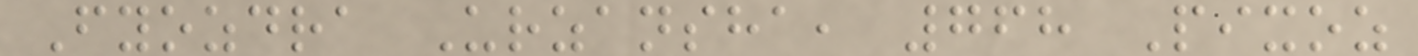Fyozdra Urzansha, 768 Pixoz
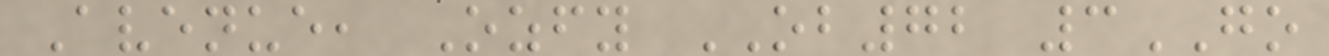Avenue, Ozfy OB72 3GO
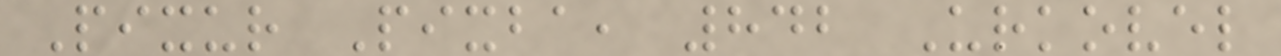Pixur Pixba, 842 Urkovel
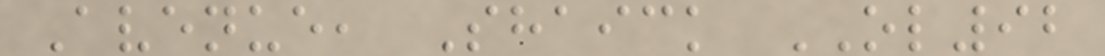Avenue, Shaick OL92
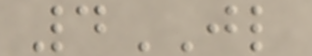4JL
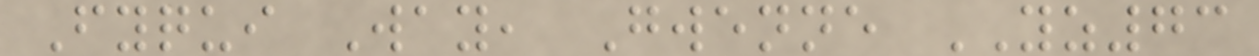Fyqui Way, Gwenne YZ73
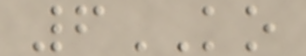6KO
